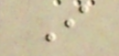I
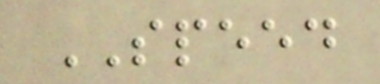SPEED
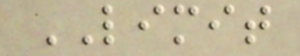LIMIT
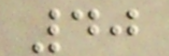40
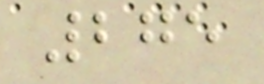275
